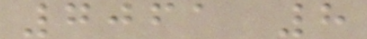7061 8
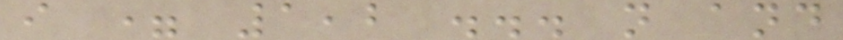i = 1,2 ... n and
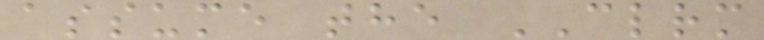assume the CLRM
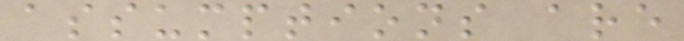assumptions are
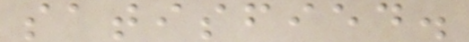satisfied.
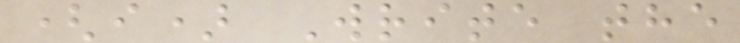(i) Write the
